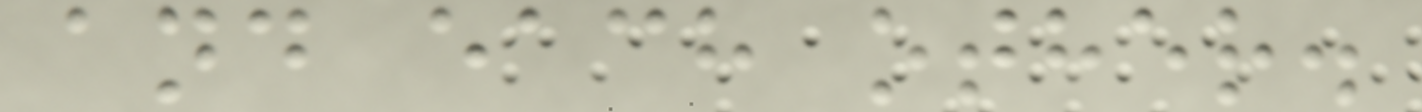and each other.
